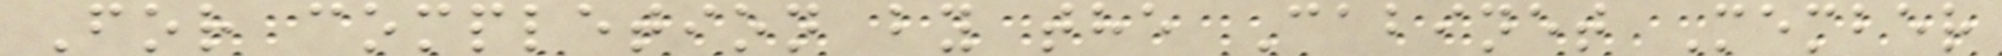For completion by the Cabinet Member
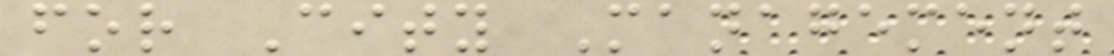for City Management
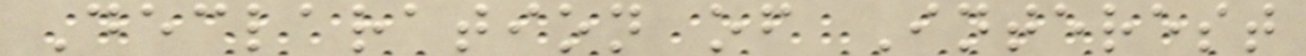Declaration of Interest
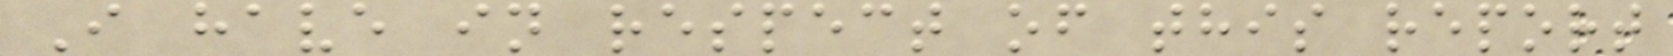I have in respect of this report
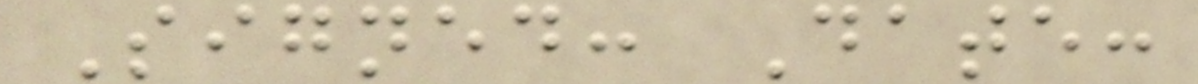Signed: Date:
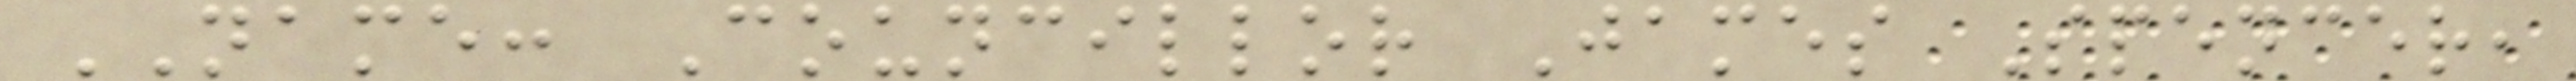NAME: Councillor James Spencer,
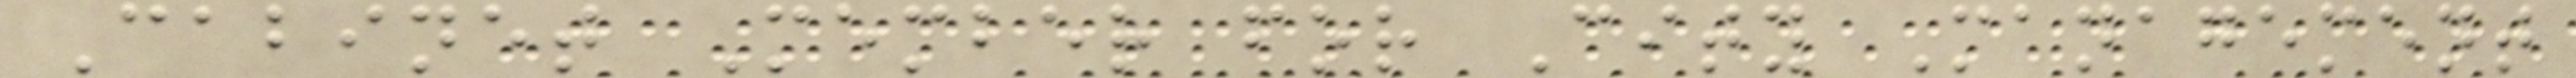Cabinet Member for City Management
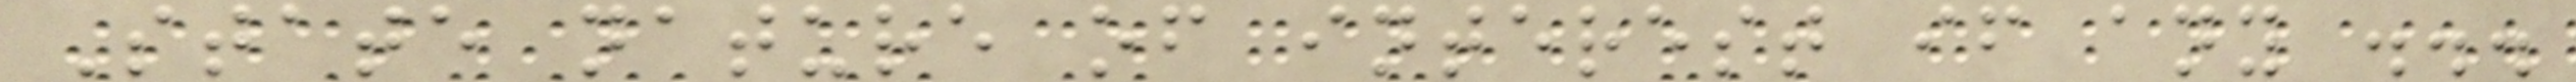State nature of interest if any ...
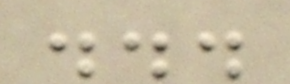...
